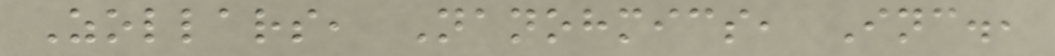Zollars, Nanohmics, Inc.,
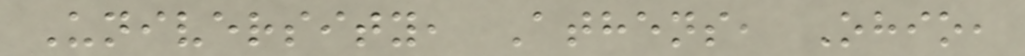University, Athens, Ohio,
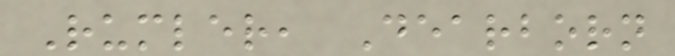Rumler, Dearborn
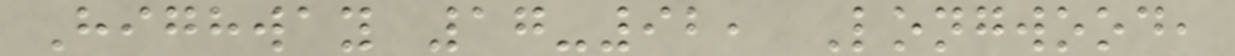Highway 17-92, Longwood,
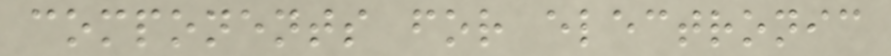components for electronic
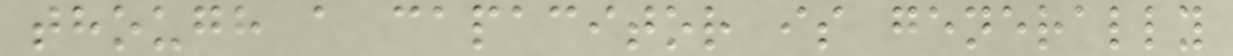though a capacitor is generally
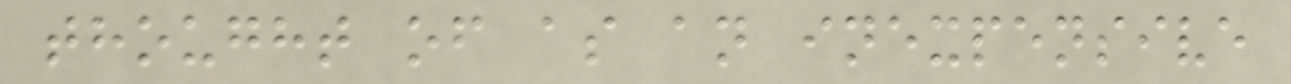thought of as an inexpensive
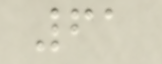61
